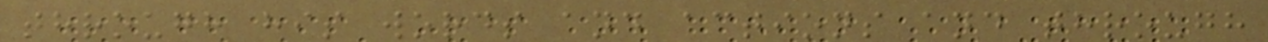through his words and actions and through
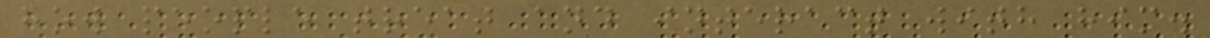how people treat and interact with him.
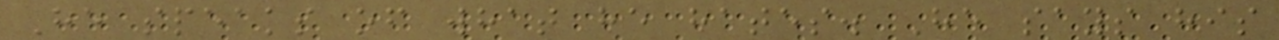He speaks of what he hates. He says his
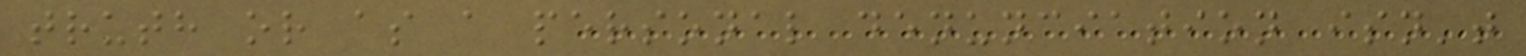truth or as a personal denunciation isn't
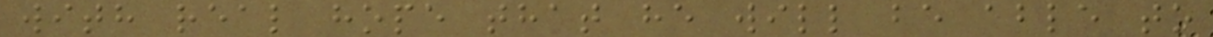with real hope that he will be able to
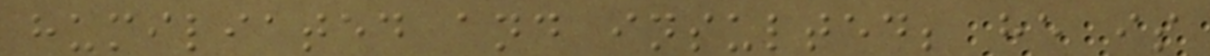humiliated and insulted; he is
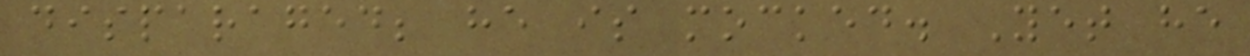disparaged; he is mocked. Yet he
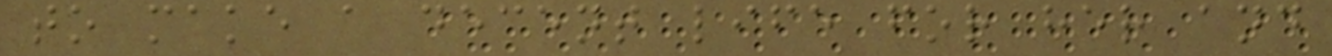to make a decent life for her and
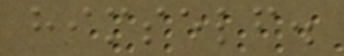himself.
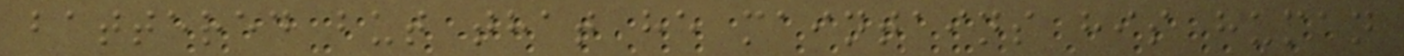battered but that he maintains his human
